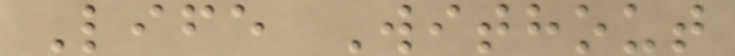Life Without
